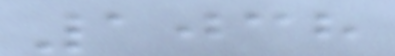1038
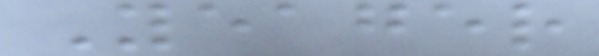Yeager
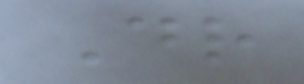Dr
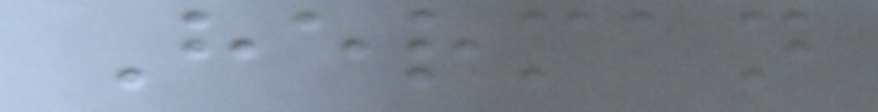Herman
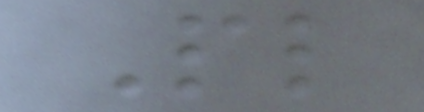Pl
